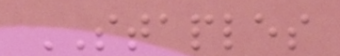STAPLES
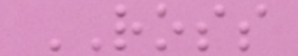ROSS
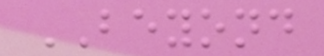BEYOND
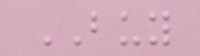BUY
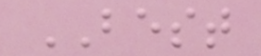BEST
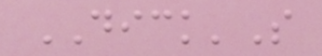DICK'S
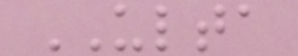ULTA
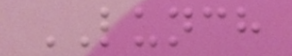LUNCH
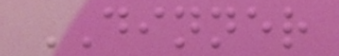DINNER
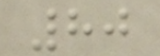80
